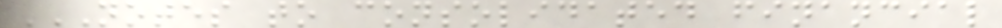NOTES TO CONSOLIDATED FINANCIAL
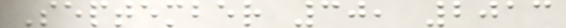September 30, 2013
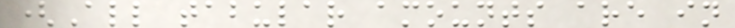(All tabular amounts are in
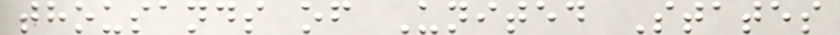thousands of United States
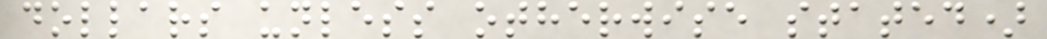dollars unless otherwise stated)
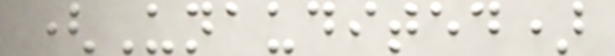(Unaudited)
